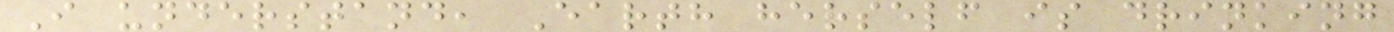I understand, Earth herself is drinking
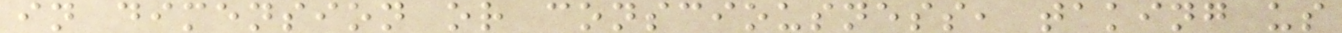in dimension or consciousness, taking us
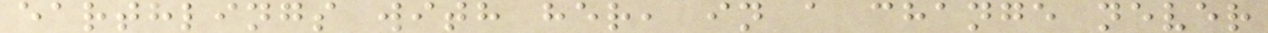earthlings with her, in a change never
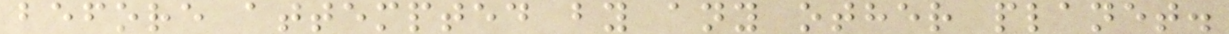before attempted by any other planet.
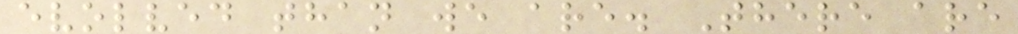evolved than we are. There are
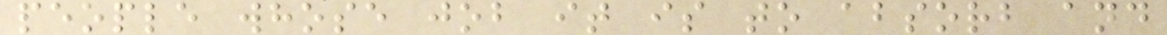people whose job it is to absorb and
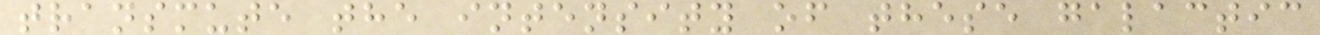transmute the intensity of these galactic
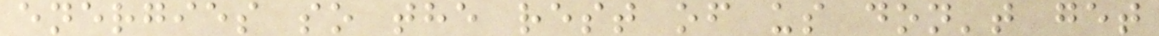energies so the rest of us don't get
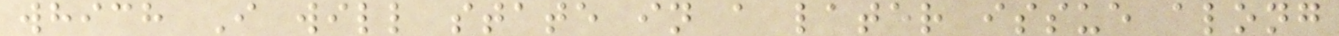which I will state in a later issue along
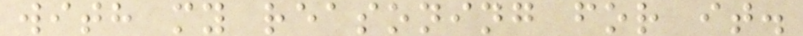with my reasoning for it.
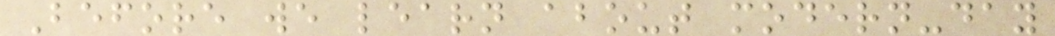Before we learn about modern-day
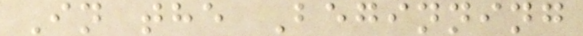In the Beginning
